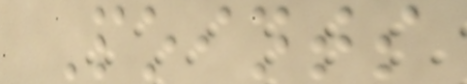Points
